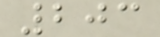203
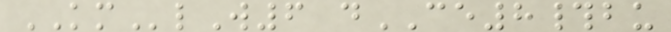KMlW6 dCE8#bu
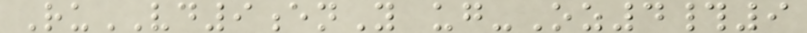RuVD9enY ug-Oz4#9
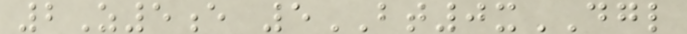2Z5e 5BT0xDGL
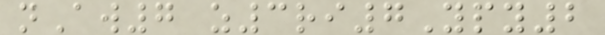nAw7 z3ri7Ypy2
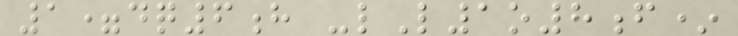1=dq6h -lL1o8f*
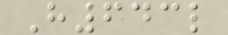H643l
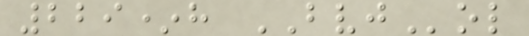229*h BVJol
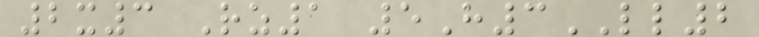2x3 Rz1 5H3LL2
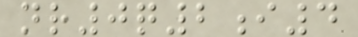nr0q2i4
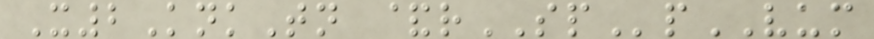X2KnkTn &rSPpVUM
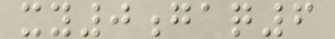xy0gaq6
